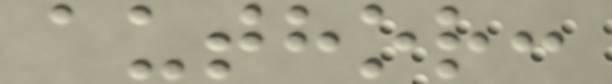author:
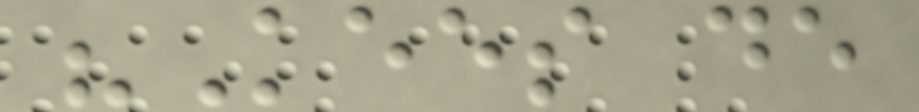"Kees de
